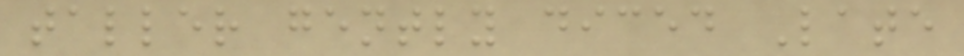taller gently diced Late
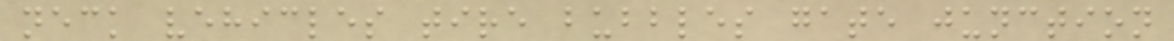neck vehicles tire bubbles gate junction
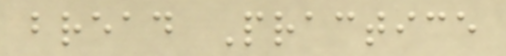bread Practice
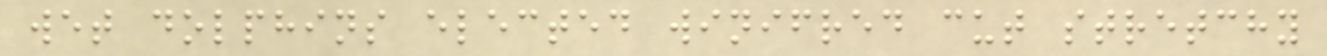wet dolphins elected winifred cut stretchy
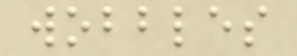wobbles
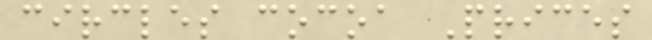circles cocoa Prices
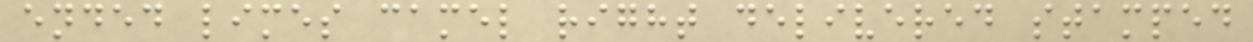ended limes camel right delivered stamped
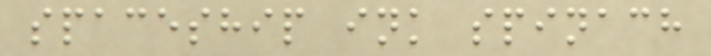spaceship ink spinach
